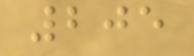205
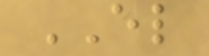EL
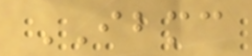IBMC
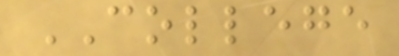COLLEGE
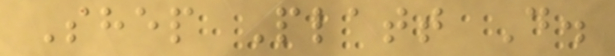Shep Platt D.
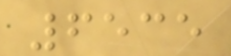6535
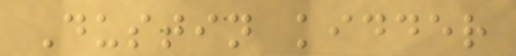Dustin kidder
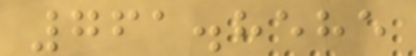761.8585
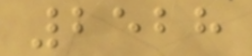2528
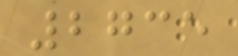2735
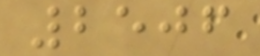2506
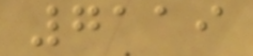7119
